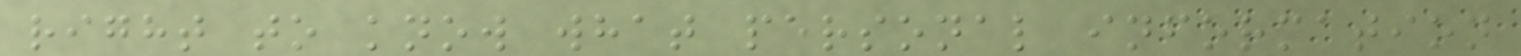right to know what personal information
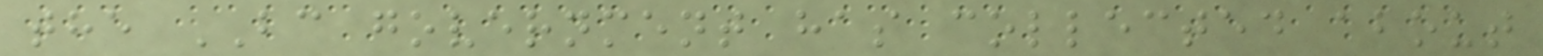the BC government has collected about
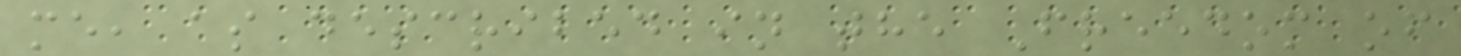me, as described in the Freedom of
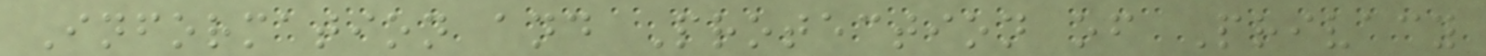Information and Protection of Privacy
